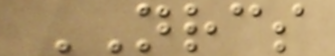NRCS
